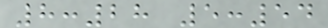8:28 5:54
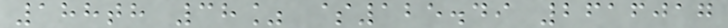188th 38% $125.49 2616017
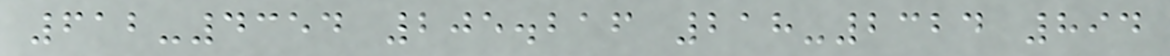612-4354 205.216 218-2324 894
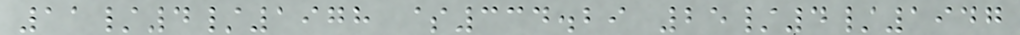11/4/1978 $334.29 25/4/1947
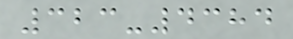323-4384
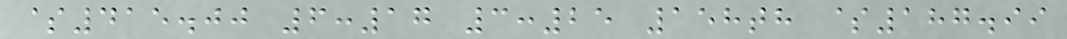$415.00 6:17 3:25 158th $187.99
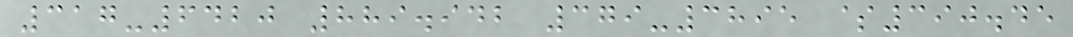317-6420 889.942 379-3895 $390.45
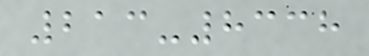213-8338
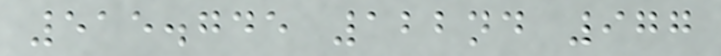515.745 122nd 977
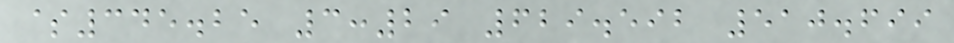$345.25 3:29 629.592 510.699
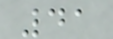41
